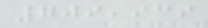709,939
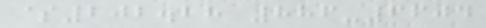$202.28 886-6604
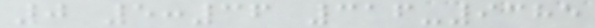0 5:36 316-9385
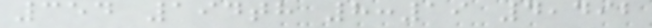354 194th 8:19 4,492
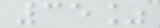35%
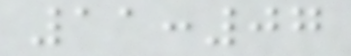11:07
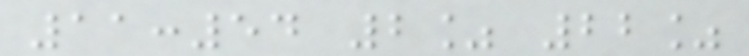11:54 2% 22%
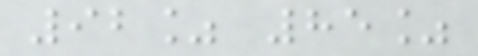92% 85%
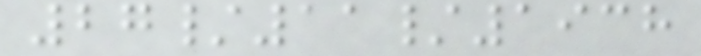27/11/1938
